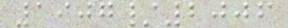1907/2006
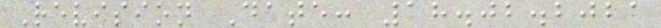Revision Date: 18.02.2021
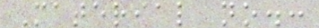Material no.:
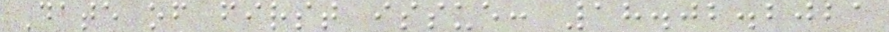Date of first issue: 18.02.2021
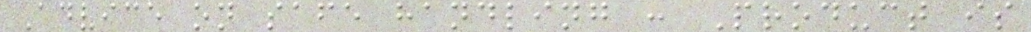Advice on safe handling : Product is
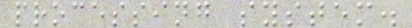processing system.
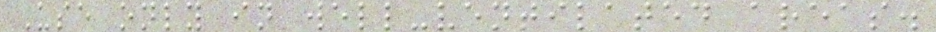Use only in well-ventilated areas.
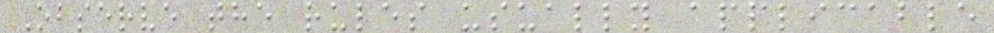Observe the rules usually applicable
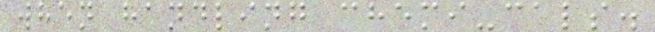when handling chemi-cals.
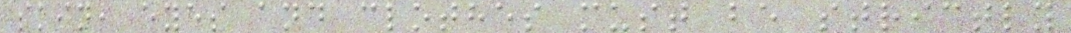skin, eyes and clothes must be strictly
